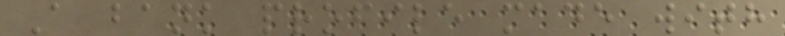A bank profile made with
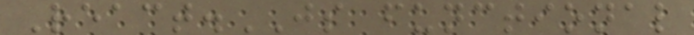React.JS functional
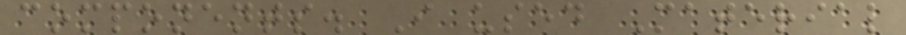components. I used Material
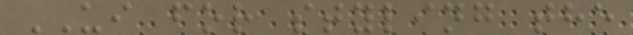UI for styling the
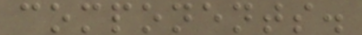components.
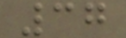37
